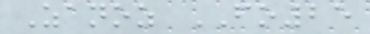Zanoz FO25
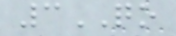3QO
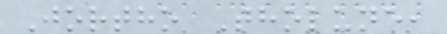Jortho Tholune,
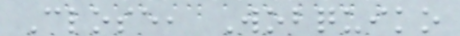Close, Wobquiko
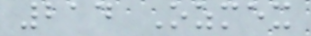214 Ozmex
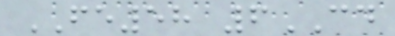FE58 6CD
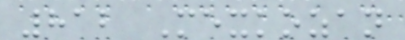812 Mexkozan
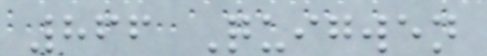866 Quigwen
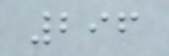296
